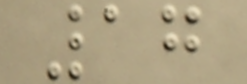17
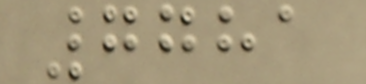7781
